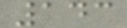143
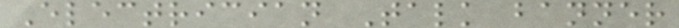Electrician Talk banner
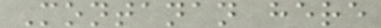Montanan here
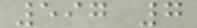597 7
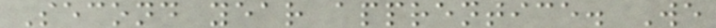Second year apprentice. We
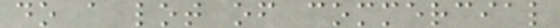do a lot of commercial
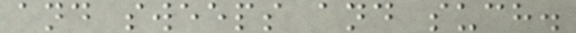and sweeps and such.
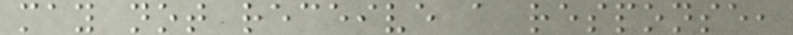may not receive a response,
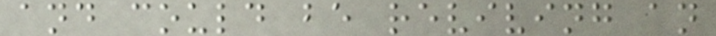and could be reviving an
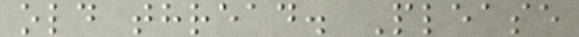old thread. Please
